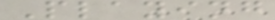Playing
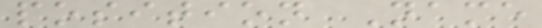position Name
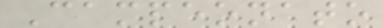Campeonato
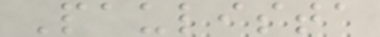Paulista
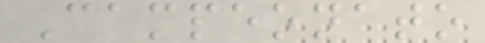Campeonato
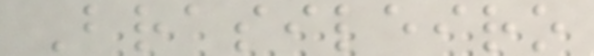Brasileiro
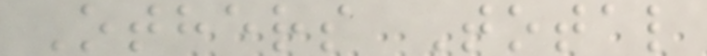Others Total
